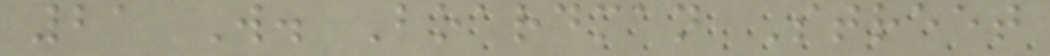21 W. Boardman Street
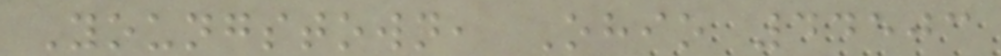Youngstown, Ohio 44503
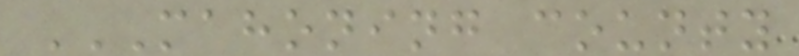MAHONING COUNTY
